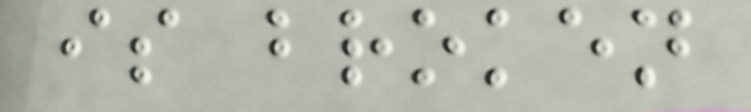is broken
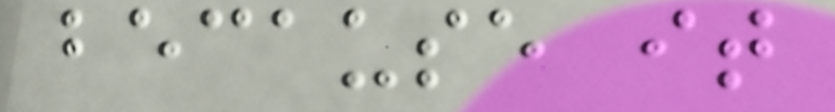because it
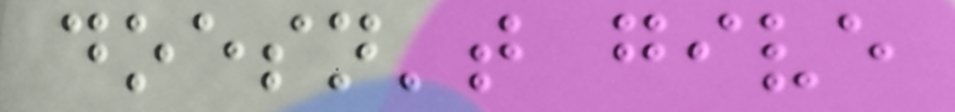doesn't give
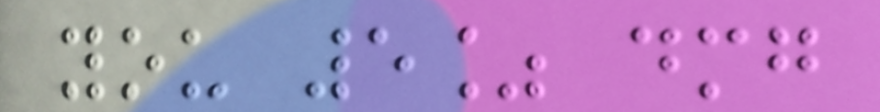you 5% dmg
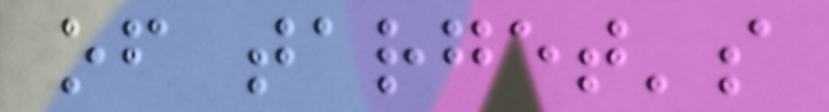of target's
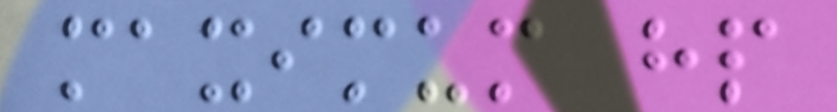maximum hp
